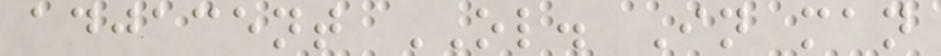adjacent OL. In man
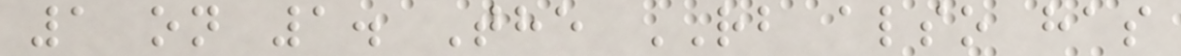1 on 1. The RB also has
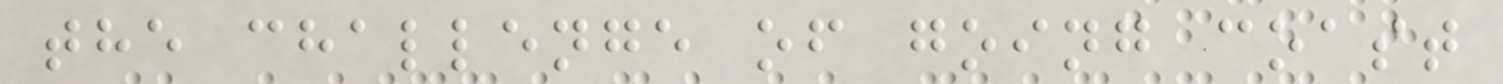the challenge of going coast
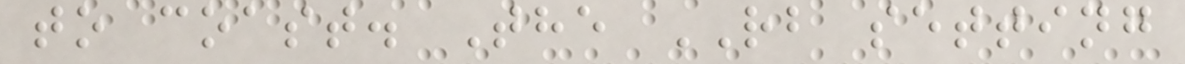to coast. The RB setting
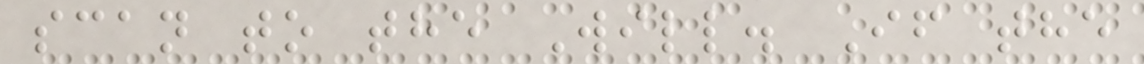scan to the Will. If the
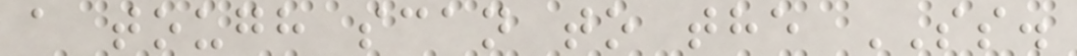a tough scan to the SS.
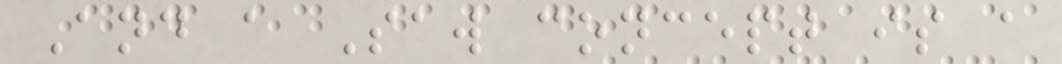And a Saw concept is a
